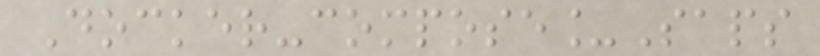Docker-compose_Saps
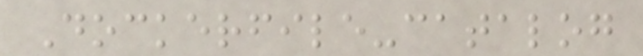Dockerfile-catalog
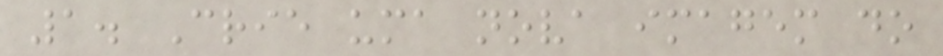1. Crie uma nova imagem do
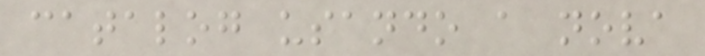catalog usando a nova
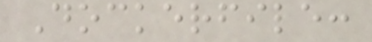Dockerfile:
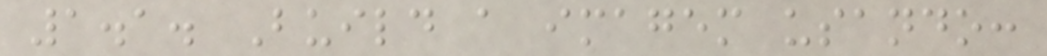1.1. Build a imagem usando:
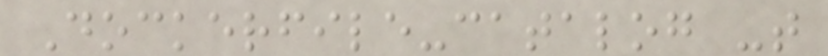Dockerfile-catalog -t
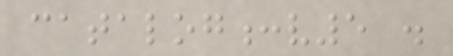catalog:v5 .
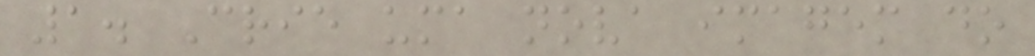1. Crie uma nova imagem do
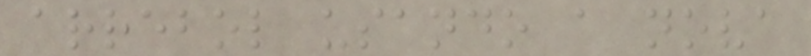arrebol usando a nova
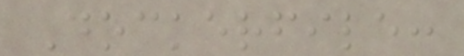Dockerfile:
